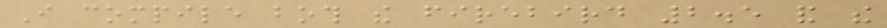I compile both the firebird 2.5 and the
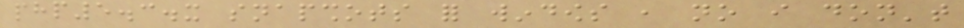php5.3.x snapshots for windows , no i don't
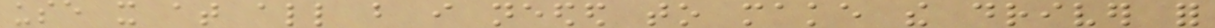use it at all but i needed to make the driver for
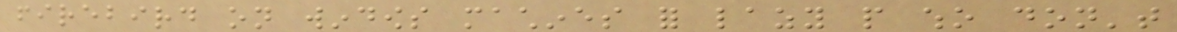firebird on windows machines for lazy people who don't
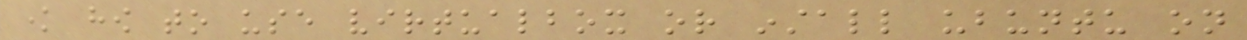know how to use virtualbox or install ubuntu on
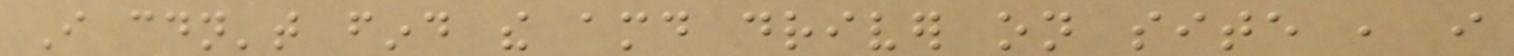I couldn't find the amd driver on site , i
